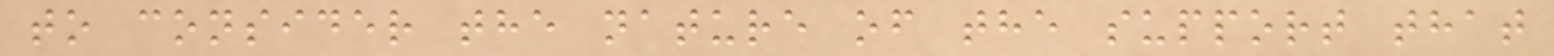to consider the nature of the support that
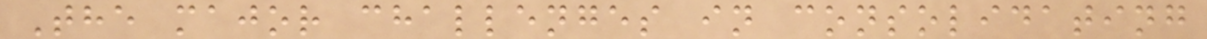The major challenges in consolidating
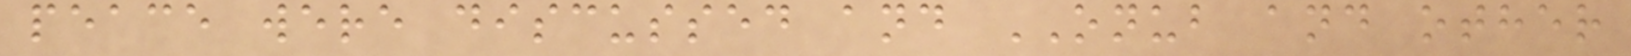peace were discussed and ONUB and other
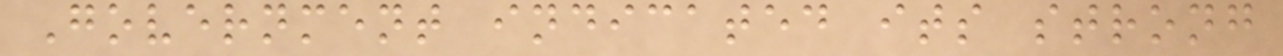Government indicated its strong
